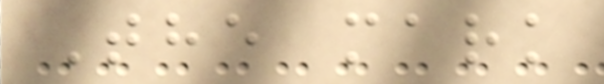The mark
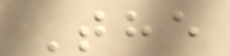The
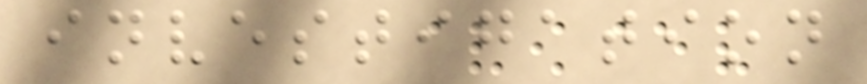investigation
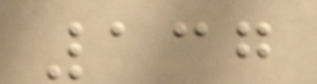137
